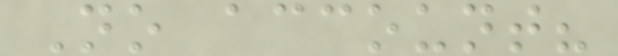No account?
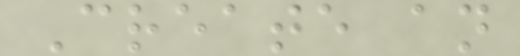Create an
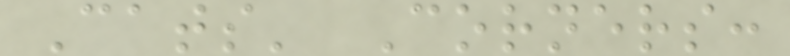Cats' Corners:
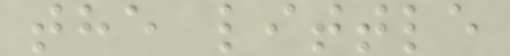the little
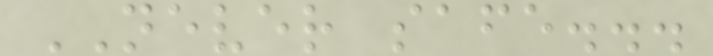NEVER safe...
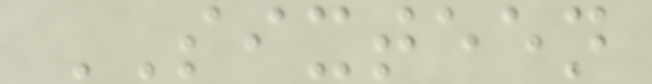SIXTEEN
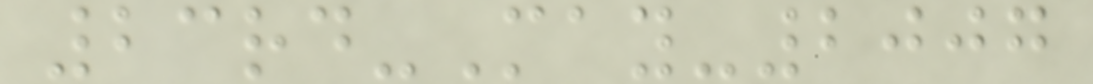23rd-May-2007
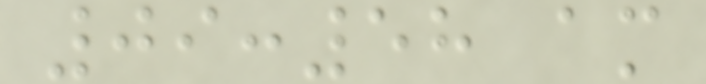09:58 am
